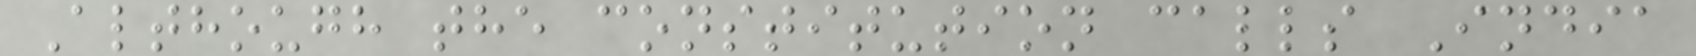Although the constitution calls India
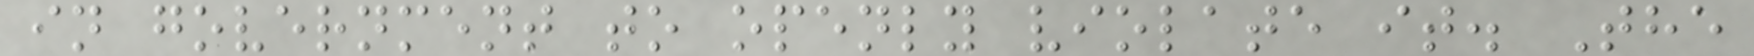in government to openly violate it. The
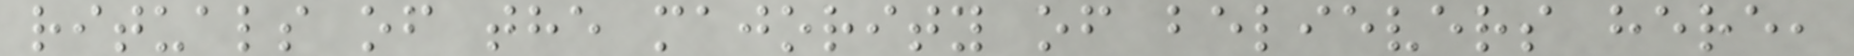rituals of the majority of believers here,
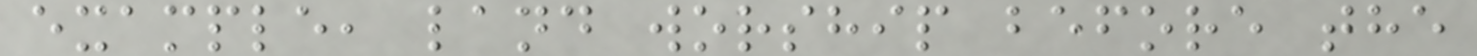example, land worship before the
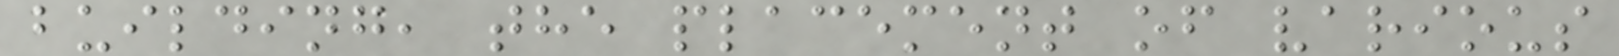building, the placement of various
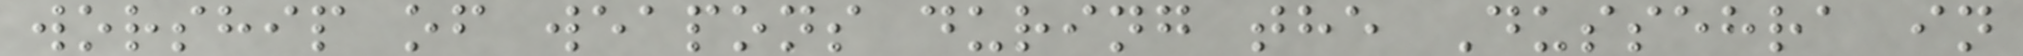worship of weapons during the Dussehra in
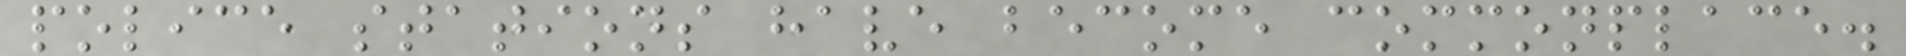police stations have become commonplace.
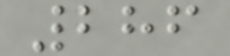286
